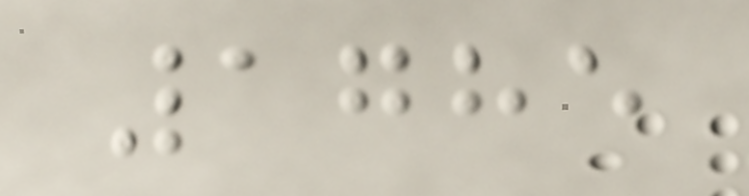1785
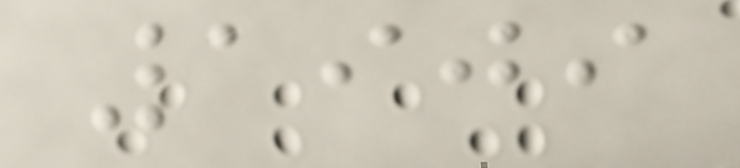1909
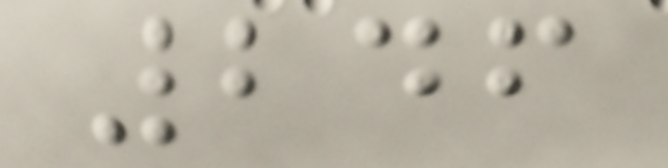246
